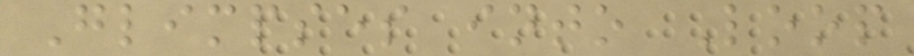Glimpses into Loop
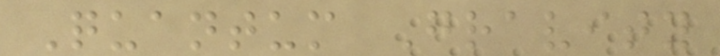Quantum Gravity
